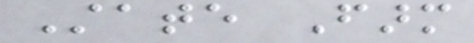State Farm
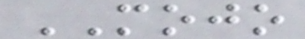MOJO
